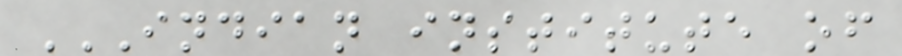INDIAN INSTITUTE OF
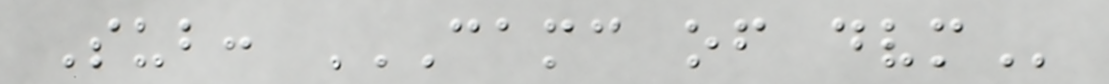Sub: CAMC OF DVM
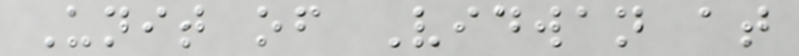Unit of Vidwan at
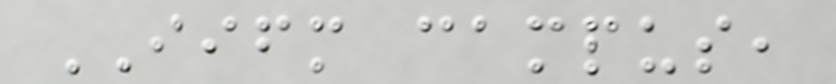IIFM campus,
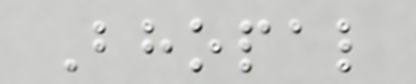Bhopal
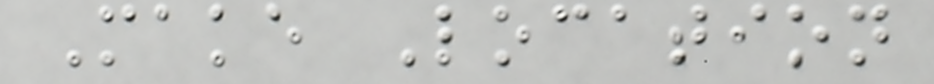Make Location
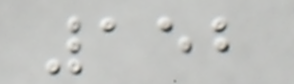152
